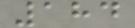184
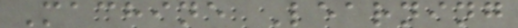Machine Learning
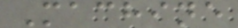Machine
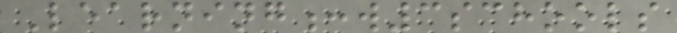Learning:w3schools
